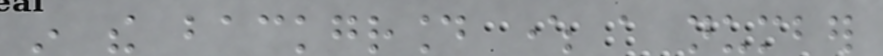in the background where a number
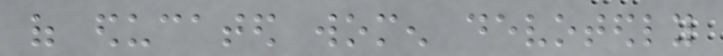of educated women devotedly
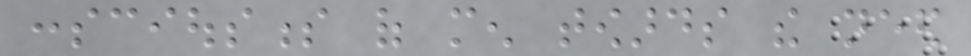consciousness of men towards the need
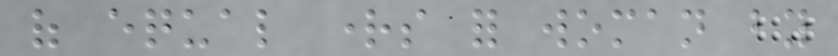of equal rights for woman by
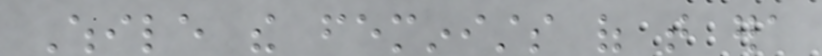While the feminists of that era
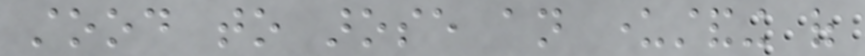stood to arose an understanding of
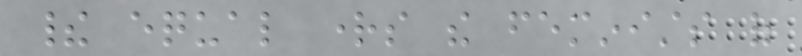their equal rights the feminists of
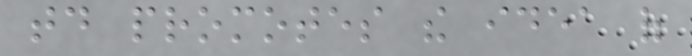today promotes the idea of
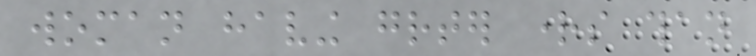woman having greater rights than
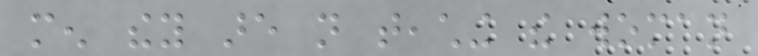men they are not teaching the woman
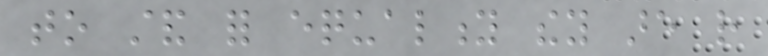to stand for equality they are rather
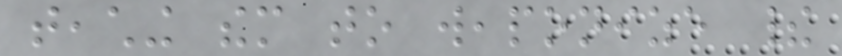teaching them to weaponize their
